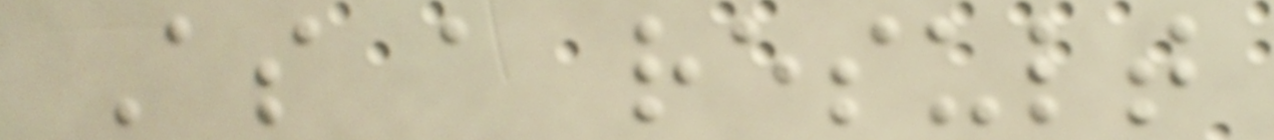As a result
